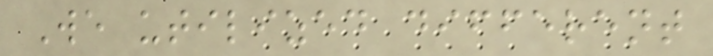We utilized different
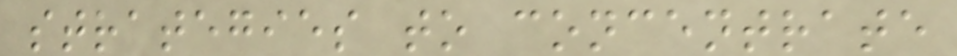strategies to concentrate
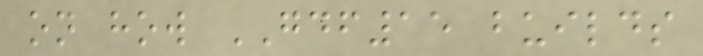on how GDF15 builds
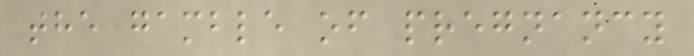the gamble of pregnancy
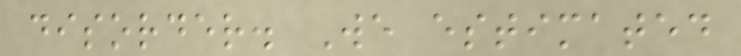disorder. We estimated
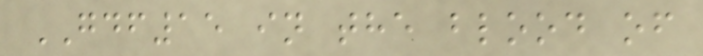GDF15 in the blood of
